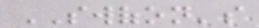SWOFON's
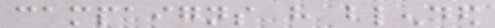campaigns have blended
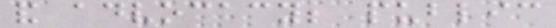and advocacy; public
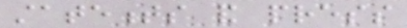statements and press
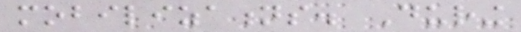mobilizations. During
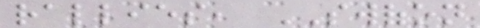rallies, SWOFON
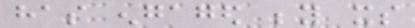has engaged beyond its
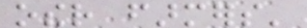other farmers'
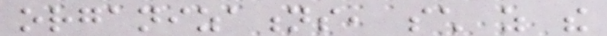organizations, such as the
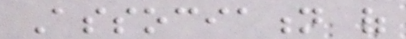Association of
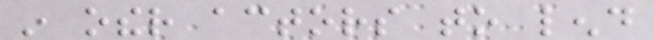in other actors to lend
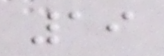19
